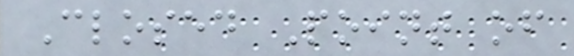Closed Point of
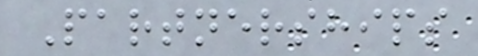Partnerships
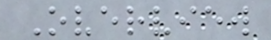Overview
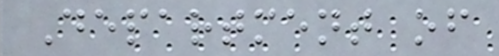Department of
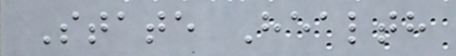State Health
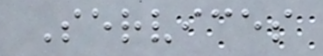Services
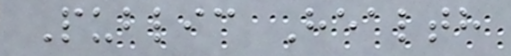Public Health
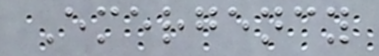Emergency
